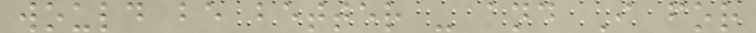would be better - and I for
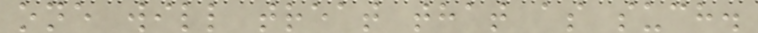one will treat that as such.
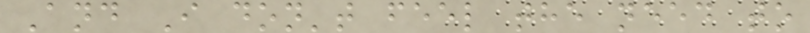And I don't feel the need to
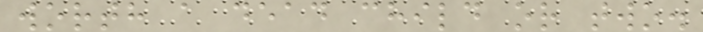worth a dead child or two.
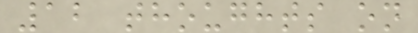12 thoughts on
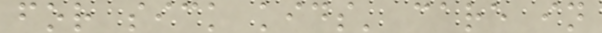for sick kids' care in
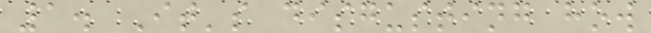1. It's disgusting how
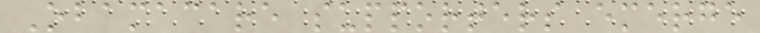Obamacare supporters emerge
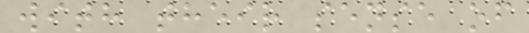with their sense of
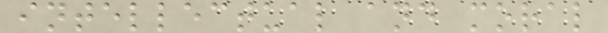intellectual and moral
